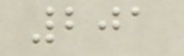201
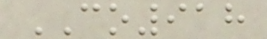CO918
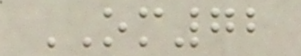OM72
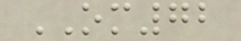OM72
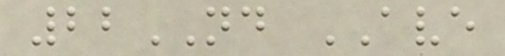22ND AVE
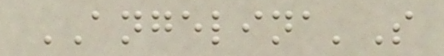ANGELINA'S
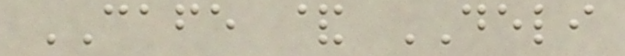CAFE & DELI
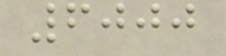6000
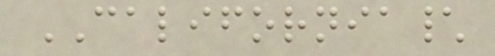CALIFORNIA\
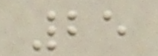25
